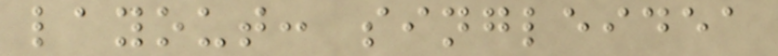layout: singleidea
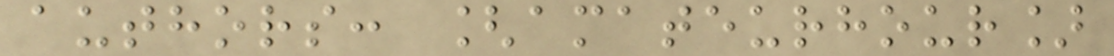authors: [amateurhour]
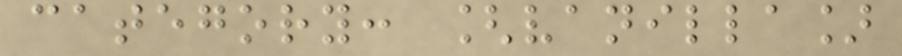category: [vanilla]
